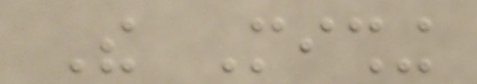The Mishing
